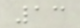13
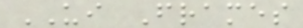UI Frames
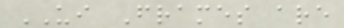UI Frames are
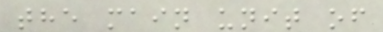the main unit of
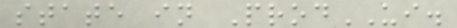state in ProdUI.
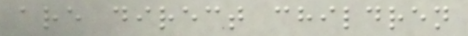are direct children
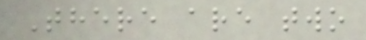There are two
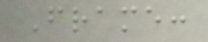Frame:
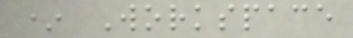* Workspace
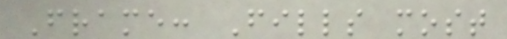Frame: Fills most
